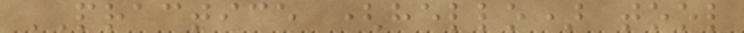PRACTICE (hello) tool
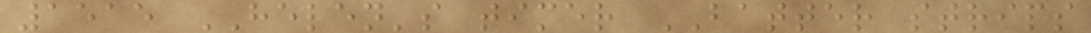1515 HELEN's timer BATTER strips
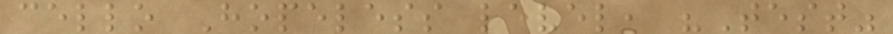cello Hopeless level, "Test"
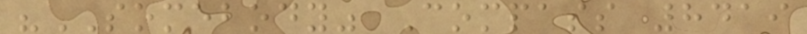"SOMEBODY" Compass 8419
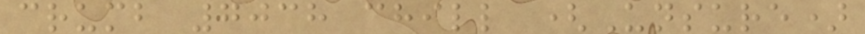crumb 7038 chill (Unsure)
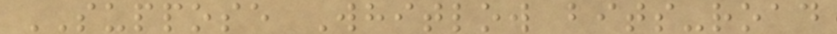SUPPOSE Whitlow bits-road
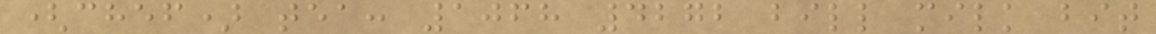(chef) tea: 1068 4272 bill milk bit
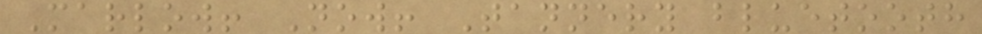Marlow! Now! Tannery bluetooth
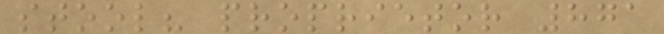stool? proprietor 871
